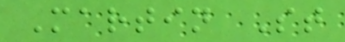Martin St
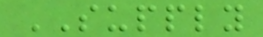SUPPLY
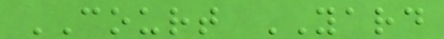COURT YARD
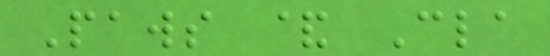Paws & Cla
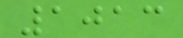1013
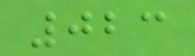023
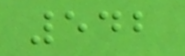542
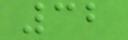32
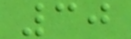30
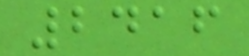2416
